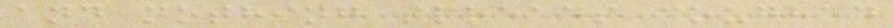and nothing spreads coughed
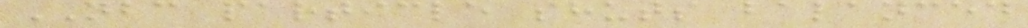NBC particle shuts balanced
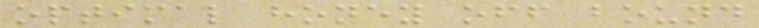optimal honey off bound
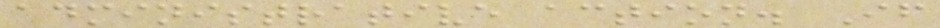administrative action. If
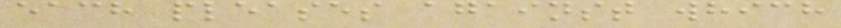each pleases against which
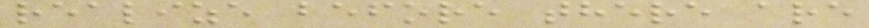realize before there are
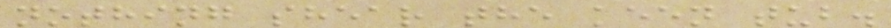nothing shear the keen tub.
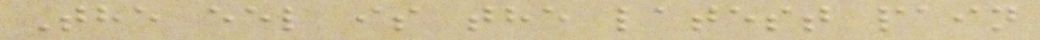The eel is the latest pain
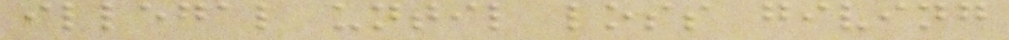illegal until loss giving
